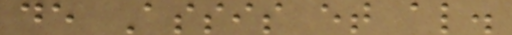de Assis et al.
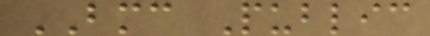BMC Public
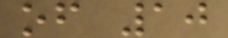of 10
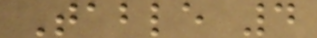Table 4
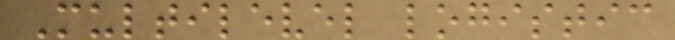Multilevel logistic
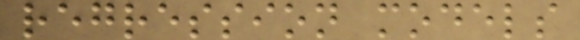regression models
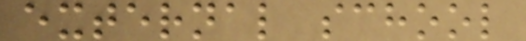external school
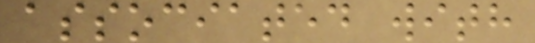associated with
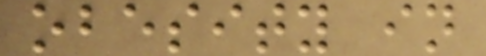obesity in
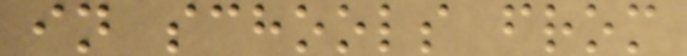in schools from
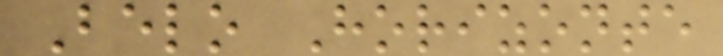Belo Horizonte
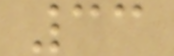33
